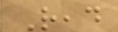Read
